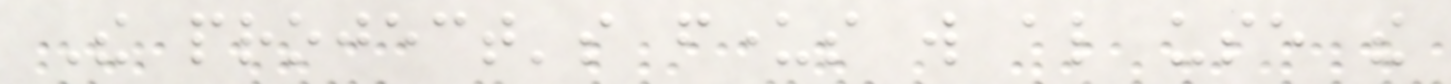The project's funders will also use the
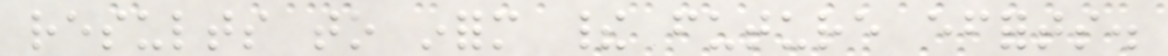results to inform their future efforts.
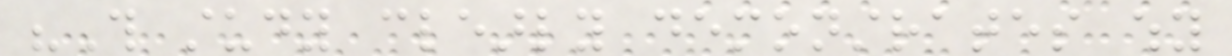"This study clearly demonstrates why
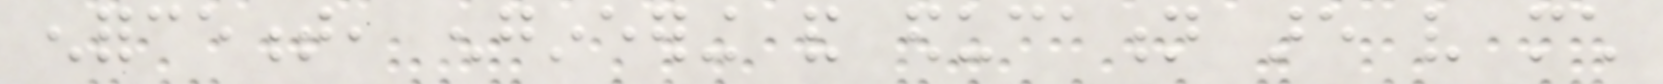enforcement, engineering and education are very much
